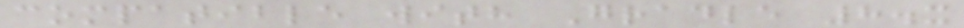compatible with Gradle 8.x
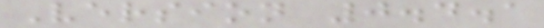Version 0.4.1
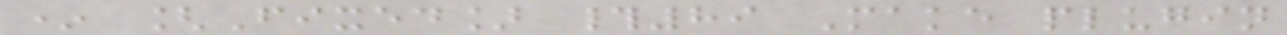* [Fixed] #89 Make plugin
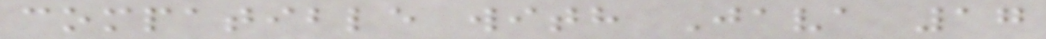compatible with Java 17
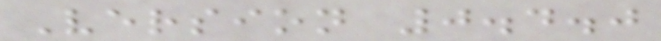Version 0.4.0
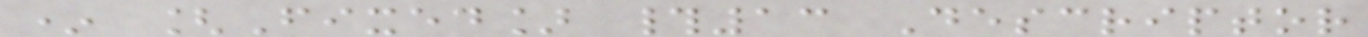* [Fixed] #13 Descriptor
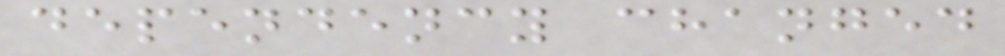dependency changed
